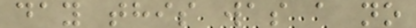day this was a no
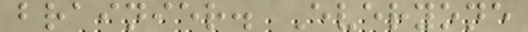brainier. Everyone
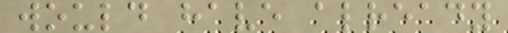would have already
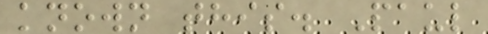known this. Paul
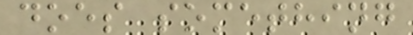does something
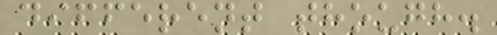different though.
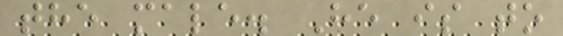the male. He is to
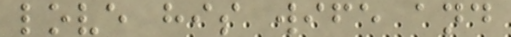love his wife and
